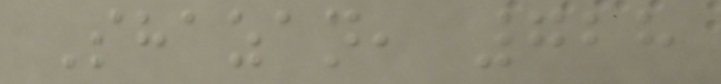Shazan, 728
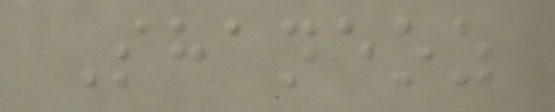Shaneoz
